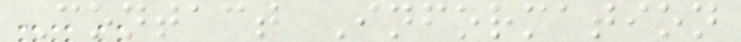Contact Information
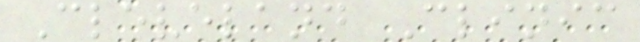Cleveland Clinic
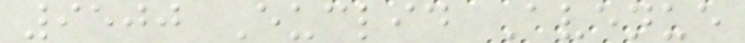9500 Euclid Avenue
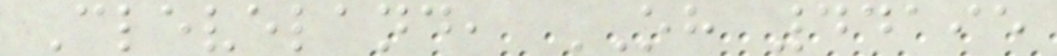Cleveland, OH 44195
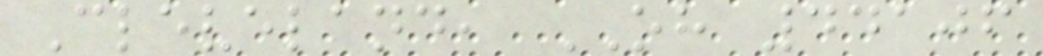Cleveland, OH 44106
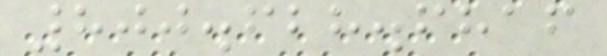800.628.6816
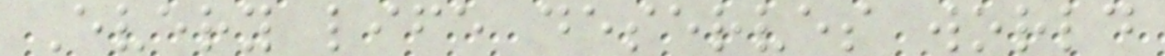Every life deserves world
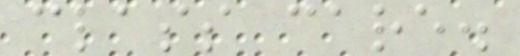class care.
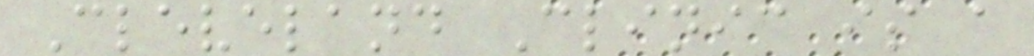Cleveland Clinic is a
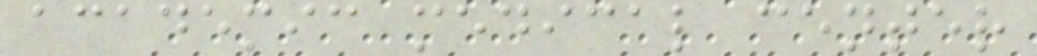academic medical center
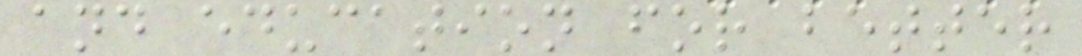and education for better
